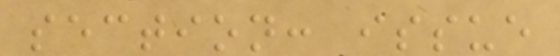section: issue
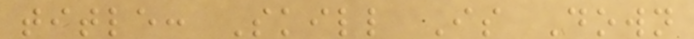title: Skill Is Down
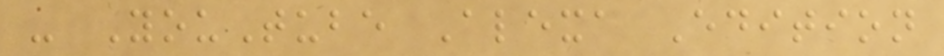- YouTube Alexa Edition
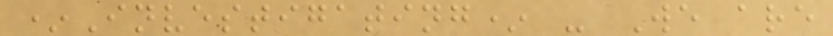*Investigating* - We are
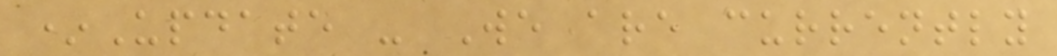*Update - We are currently
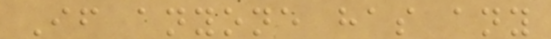If anyone has any
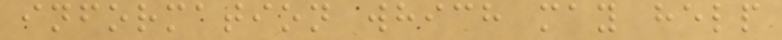information which may help
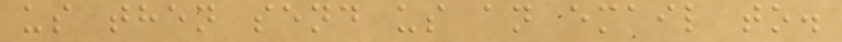us then send us an email to.
